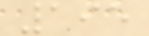195
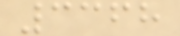3368
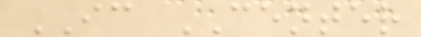IC CENTER
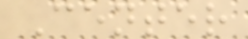Center
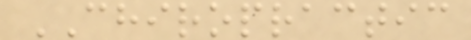CHIROPRACTIC
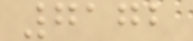7172
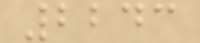2243
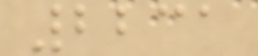2231
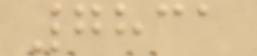7831
